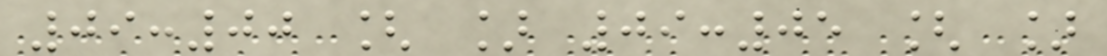09:00 [ ] 09:05 [ ]
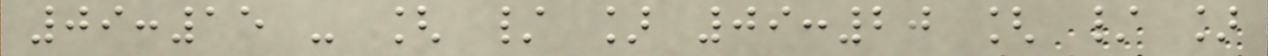09:15 - [ / ] 09:20 [ / ]
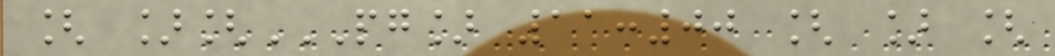[ ][PG] 11:00 [ ] [
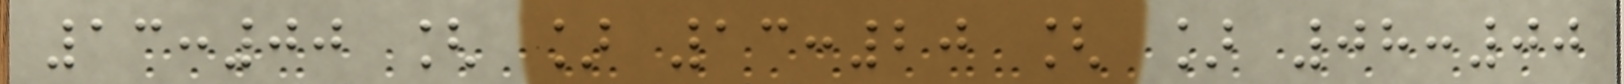13:00 [ ] 13:20 [ ] 08:00
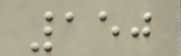150
